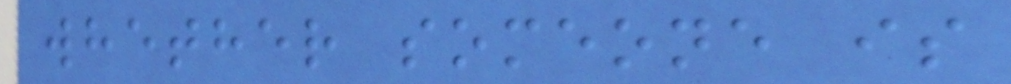whether someone is
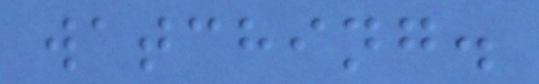watching.
